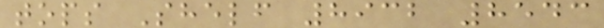tops Shelf 8932 8543
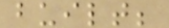built;
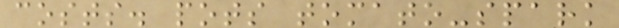costs. pots tomato-spark
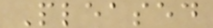Pleased
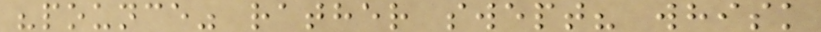"pounce" rather swept? whisk
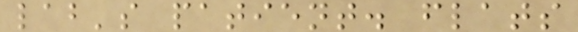lab's patient. flats
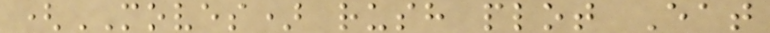(MOVES) rush plot Eat
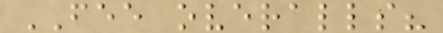FEE overalls?
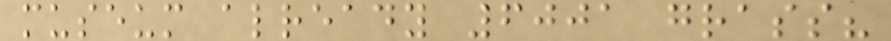museum already 6001 grass?
